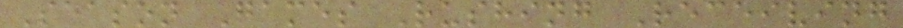Season Games Rushing Receiving
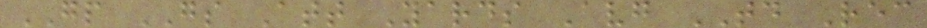GP GS Att Yards Avg TD Rec
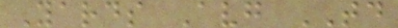Yards Avg TD
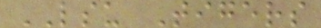LSU Tigers
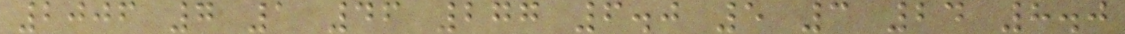2006 7 1 46 277 6.0 5 3 24 8.0
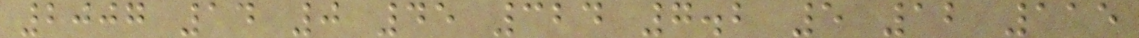2007 14 0 45 324 7.2 5 12 115
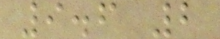9.6 2
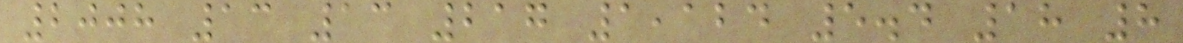2008 13 13 217 1,124 5.4 18 8
